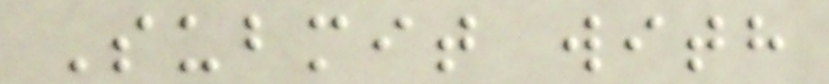Submit with
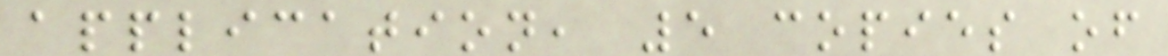application, 5 copies of
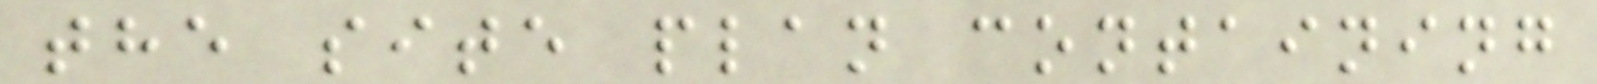the site plan containing
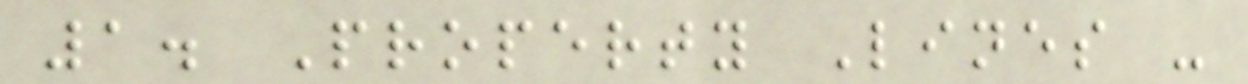1. Property Lines -
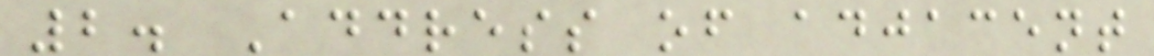2. Address of adjacent
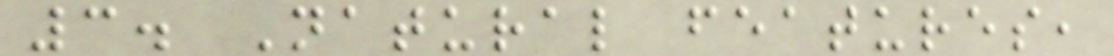3. Natural features,
